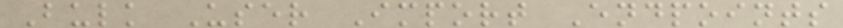Bulk User Import Endpoints
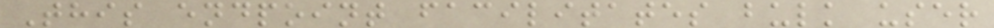This endpoint facilitates bulk user
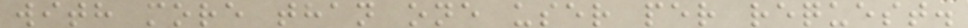with more than one user per request.
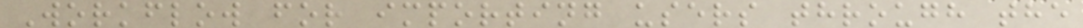Workflow for importing users through the
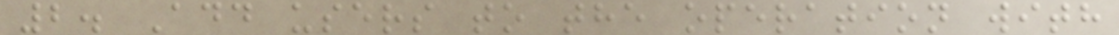2. Add users to the operation with
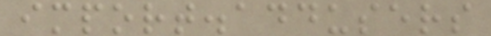import.addusers
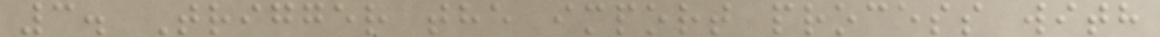3. Trigger the import process with
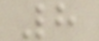8
